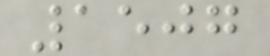1507
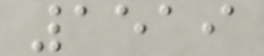1519
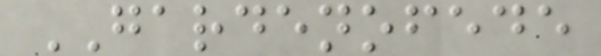GARDENOFEDE
